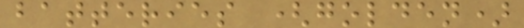batteries (golden)
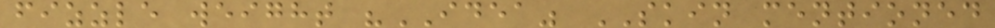fizzle weight "IDEA" SKIN mentioned
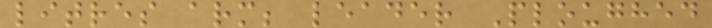litres arm; leader Ploughed
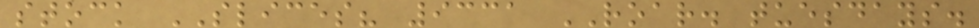stock SLICES? 9331 ROAR. tuesdays.
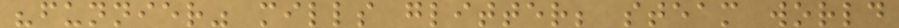"funnier" mills glitter; steam world
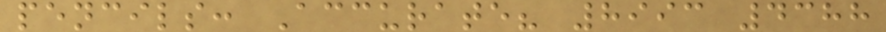pencils: Accurate? 8993 4388
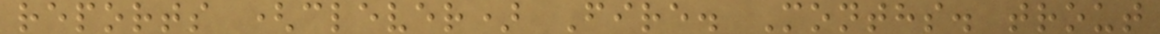reports (clever) Fire. Months. trout
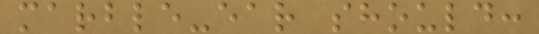marble-ear should:
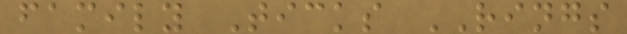family Ticks RINGS
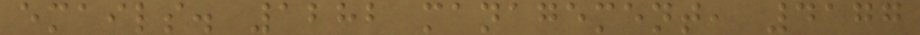emails. 1282 management, 4177
